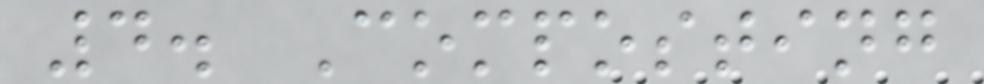4. Composting
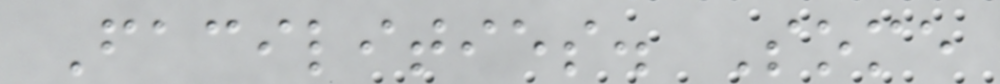Facilities. Some
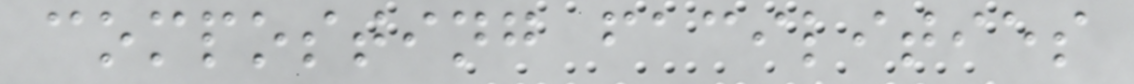composting facilities
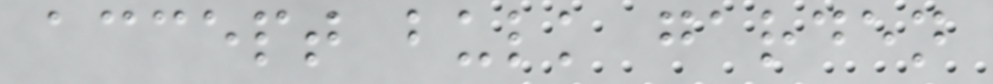accept bulk garden
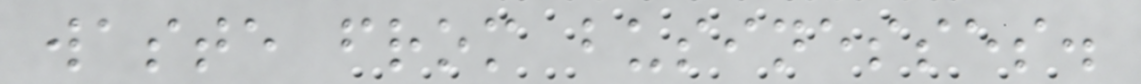waste from businesses.
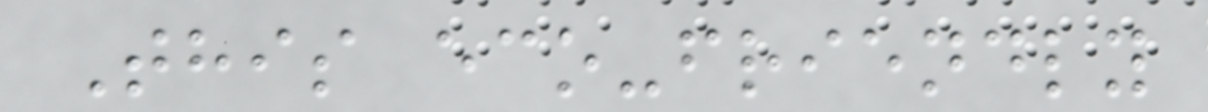This eco-friendly
